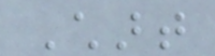Chart
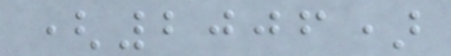(2006)
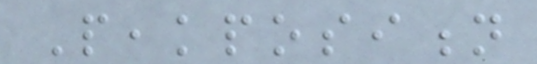Peakposition
